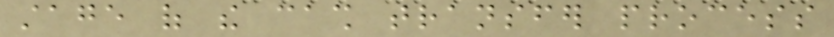stage of the cash transfer process
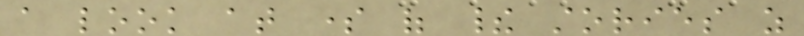a look at some of their stories as
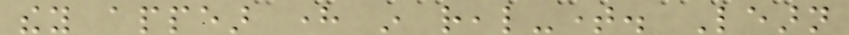they appear here in real-time. Learn
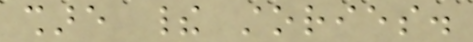share their stories.
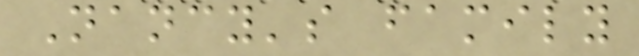Nancy's family
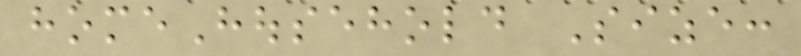homeHousehold Size:
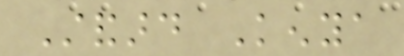Standard Kenya
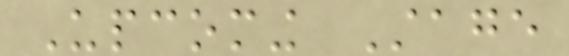Upcoming Stage
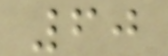60
